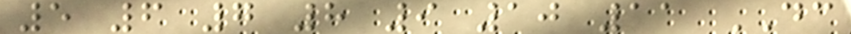5 6 7 8 9 10 11 DC
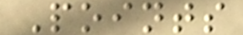Points
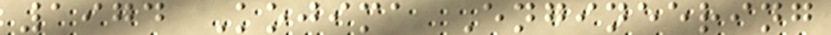1974 Kojima Engineering
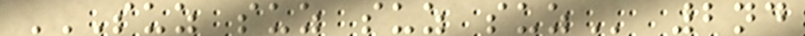SUZ SUZ SUZ SUZ 2nd
